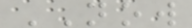NOW
